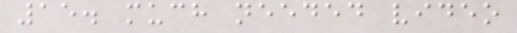15. much needed video
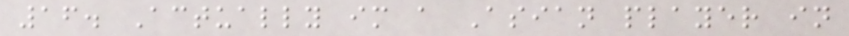16. Actually im a Asian player in
